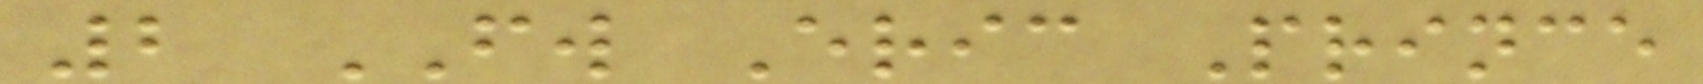2 FW Eric Prince
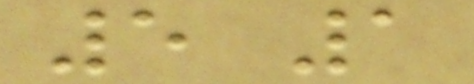5 1
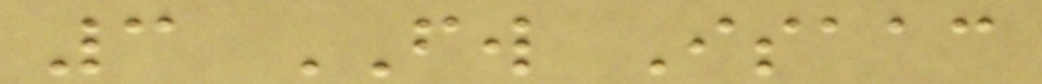3 FW Isaac
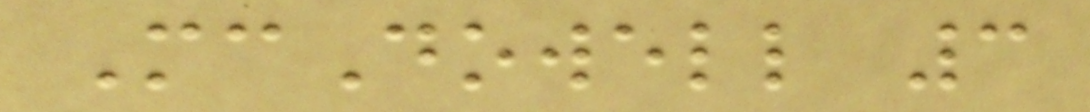McDowell 3
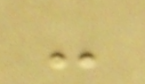-
